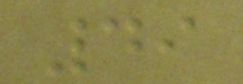49
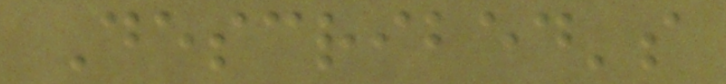Described's
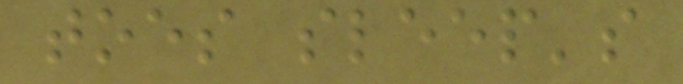toes sleep's
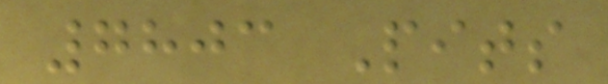7803 Pits
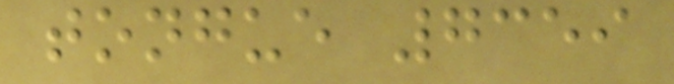tongue 7359
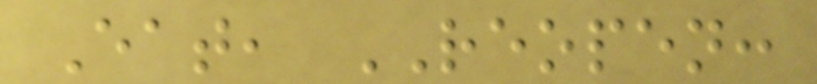Eat, REOPEN:
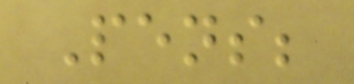Pens;
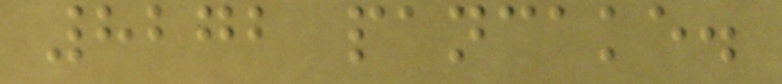8272 pancake.
